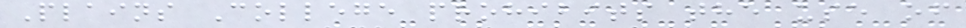Plains College prohibits the use of
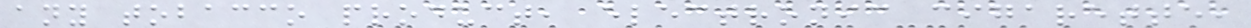any tobacco product, electronic cigarette,
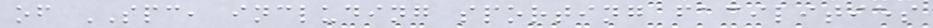of SPC, including sporting facilities
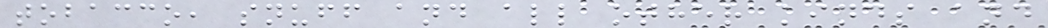tobacco, snuff and all other kinds and
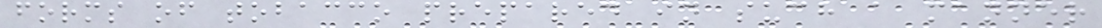forms of tobacco prepared in such a manner
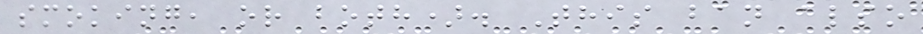smoking, or both). This ban also
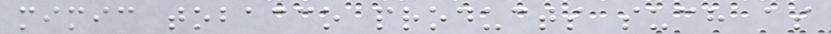mimic tobacco products such as
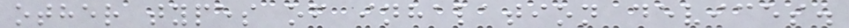other types of inhalation devices.
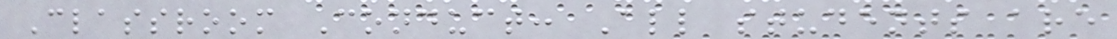Classroom Conduct: All students are
